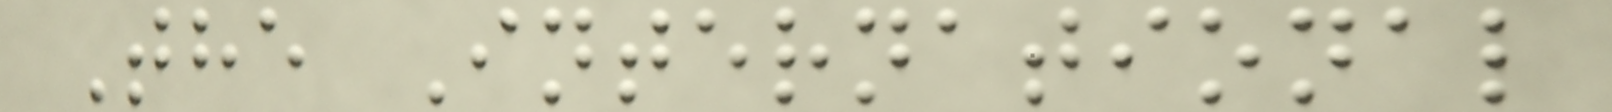The International
